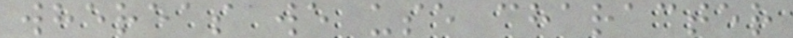whereas we use character
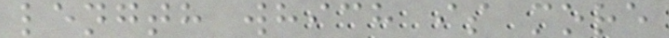length which is more
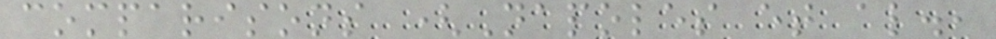comparisons (Napoles et al.,
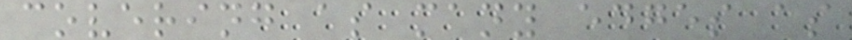covering as many edges as
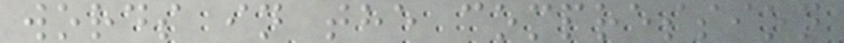words in the compression
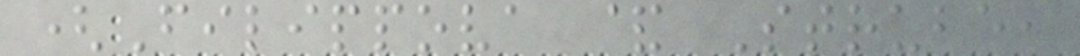(Filippova & Strube,
